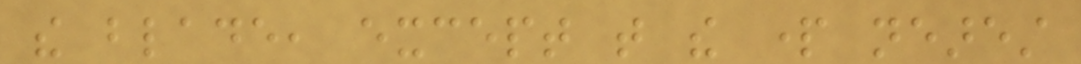the blade, except that the part nearest
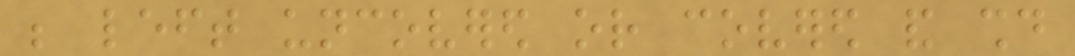be left uncovered or covered and should
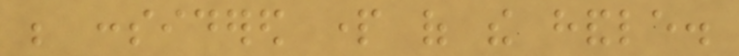be considered part of the handle.
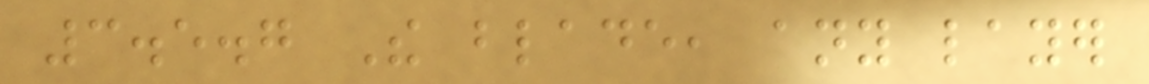3.5.7 The blade, any layer
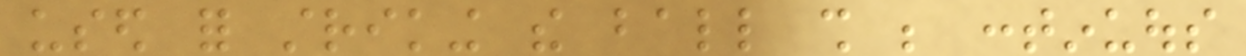used for striking the ball shall be continuous
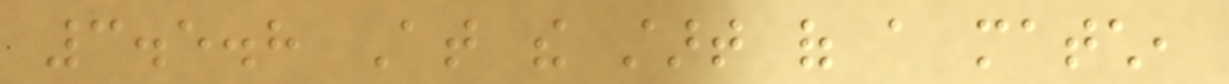3.5.8 At the start of a match,
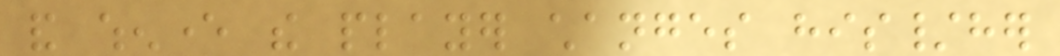and whenever the player changes his/her
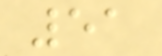51
